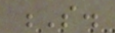S.
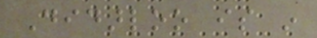Didarloo is in
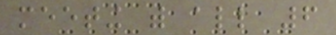meeting with all 6
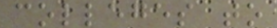colleges to
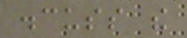discuss the
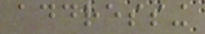addressing
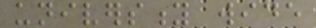university wide
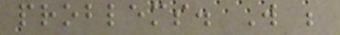problems. Will be
